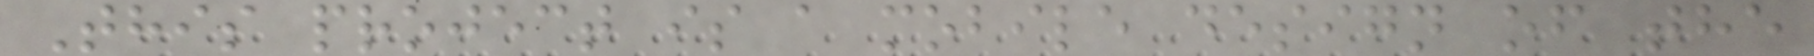This project is a mobile design of the
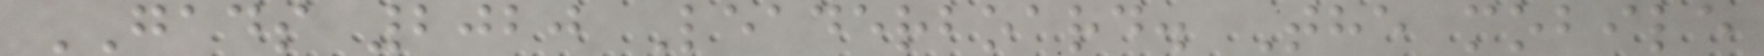GADS 2020 Leaderboard. The mobile
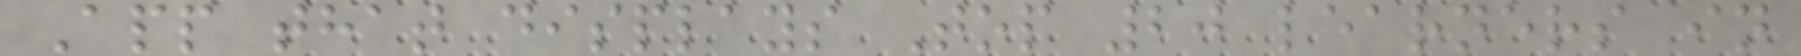App that displays Top 20 learners in
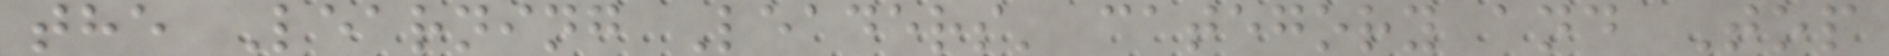the Learning Leaders' category and Top
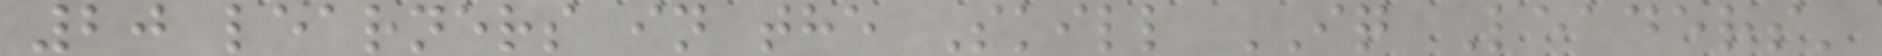20 learners in the Skill IQ Leaders'
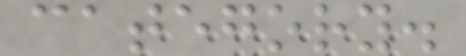category.
